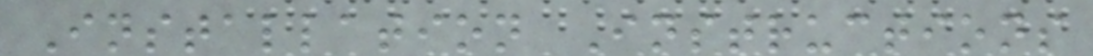Installation Instructions
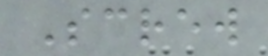Screw
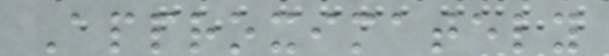Approximately
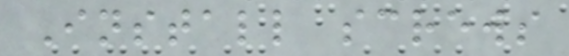Install screws
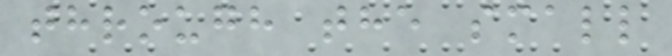through the small
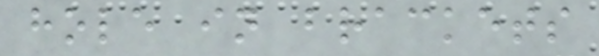hole in brackets
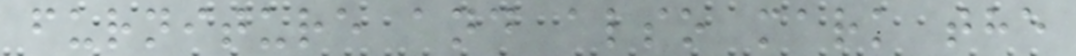furniture and also mark the
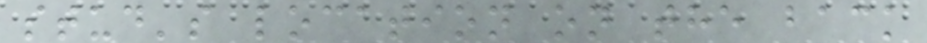stud's location on the back
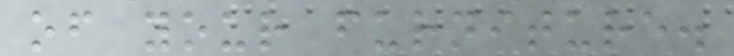of your furniture.
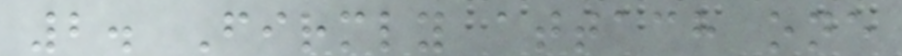2. Firmly attach one
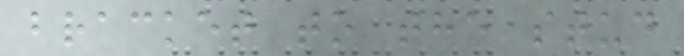bracket to the stud
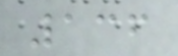136
